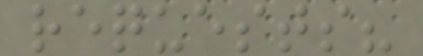requests?
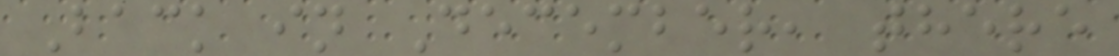Back in December, there
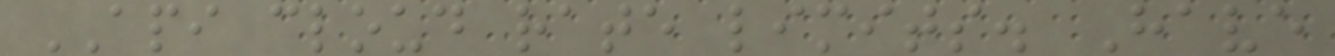API cloud rate limits. Have
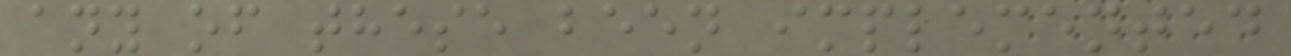any of these been implemented
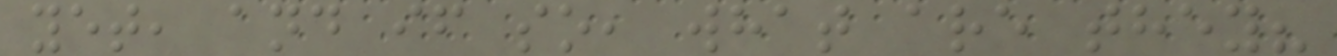yet, and if so, what are they?
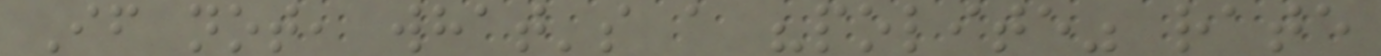If not, what's a "polite" rate
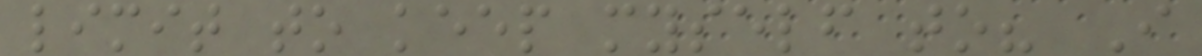limit to keep myself to? I
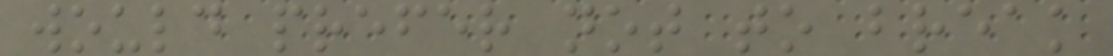would prefer not to break
